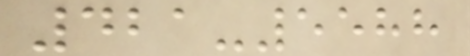421-5588
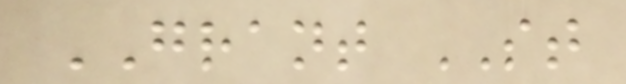GRANT ST
